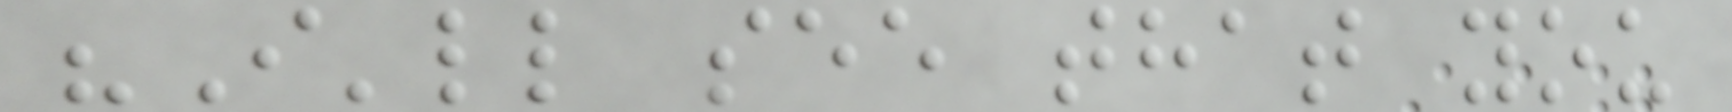"I'll see that you
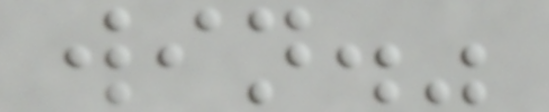win."
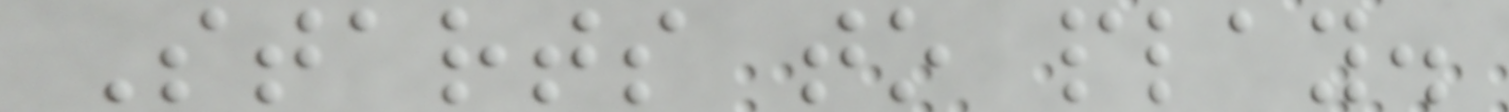Starts to play.
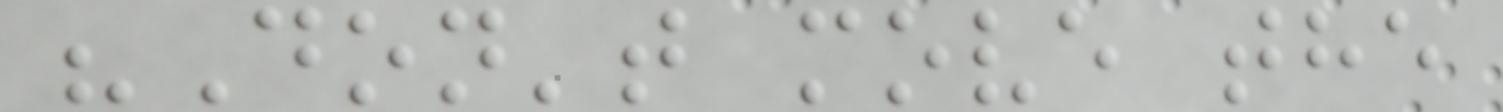"Don't move the
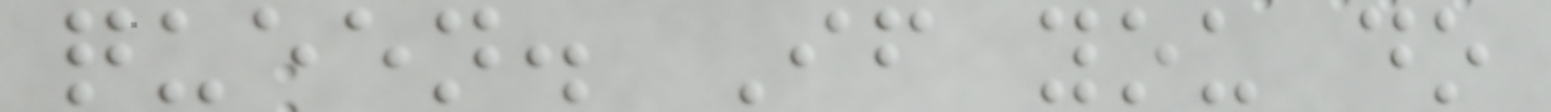queen. If you do
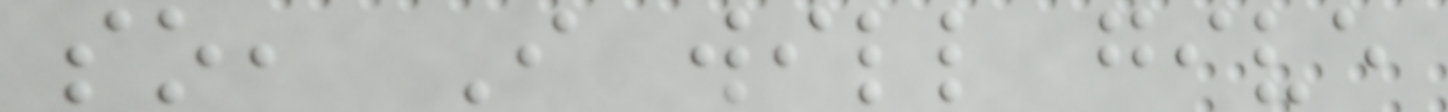so, I will give
